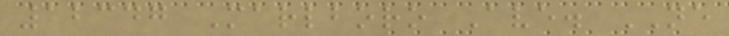12347 Marlboro Ave. NE
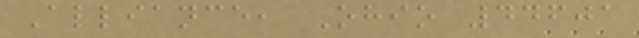Alliance, Ohio 44601
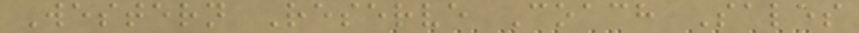Western Reserve Coach Sales
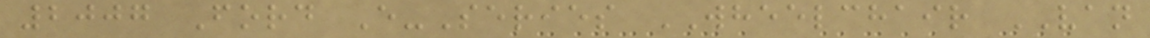2007 Ford E-Series WHEELCHAIR VAN
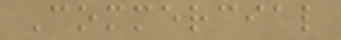Commercial
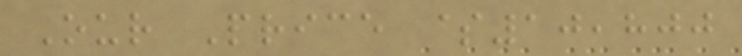Our Price $10,800
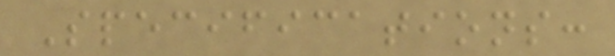Specifications:
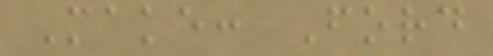Make: Ford
